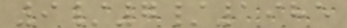9/7/1985
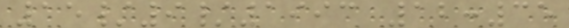15/9/1993 12:35
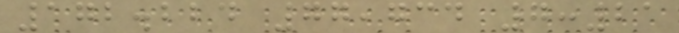172.224 77,734 7:21
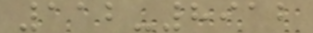112-8912
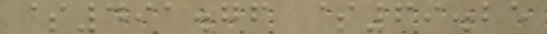$491.76 $69.25
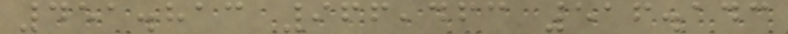451.813 966,463 516.143
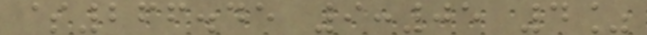$266.45 9:05 4%
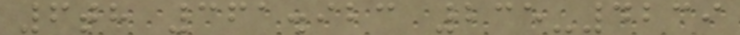6th 361.923 235-4239
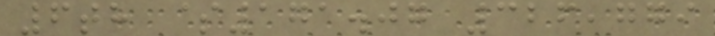6th $171.07 326,779
